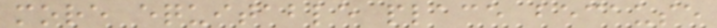more equitable place because
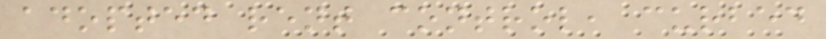adopted rent control, curbed
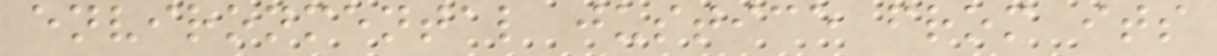environmental justice from its
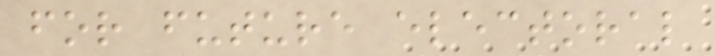for future electoral
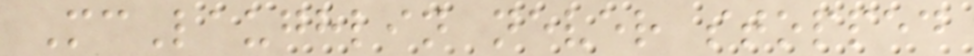McLaughlin never stopped
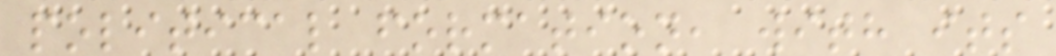political formation, with its
